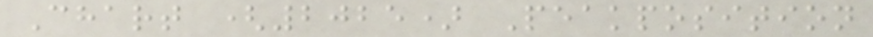Chart (2025) Peakposition
